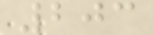203
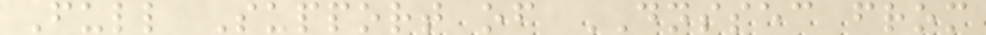Full Support of DNSSEC from
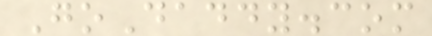GoDaddy.com
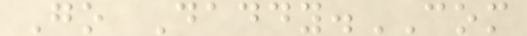Go Daddy.COM
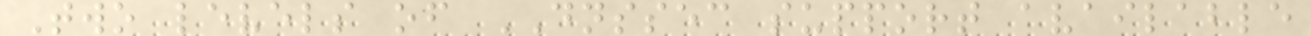Two levels of DNSSEC support available
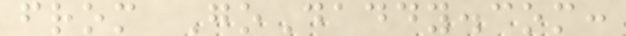from GoDaddy.com:
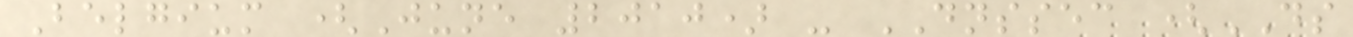Belgium (June 2010) - DNSSEC (DS
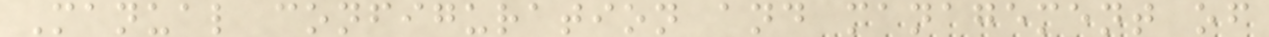Manual configuration and management of
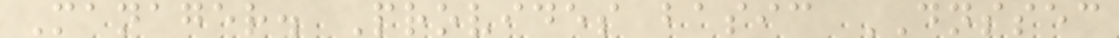Manager. Provides basic DNSSEC
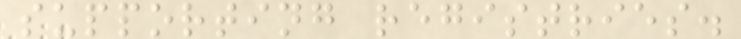supporting registries.
